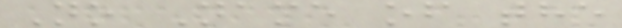No Name of the
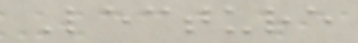Lecture
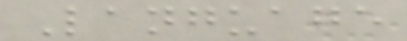Language
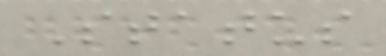Status
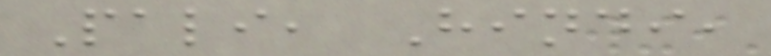Pali, Hindi,
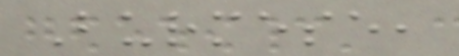Burmese,
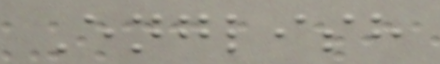English
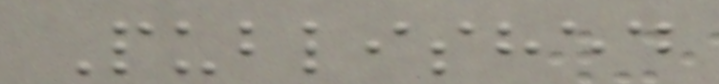Published
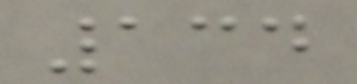134
